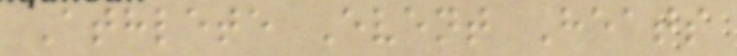Athlete Event Heats
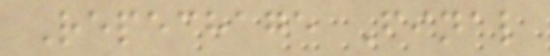Repechage Final
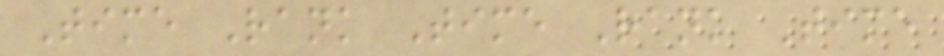Time Rank Time Rank Time
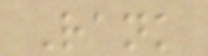Rank
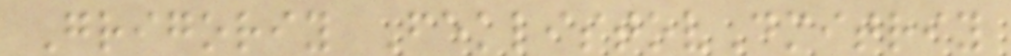Grigoriy FeklistovDmitriy
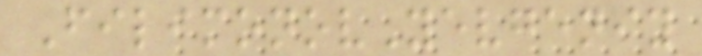FilimonovYevgeniy
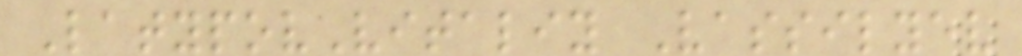LatypovVitaliy Vassilyev
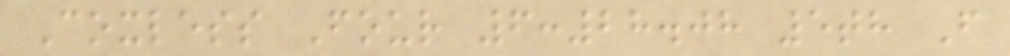Coxless Four 6:28.08 5th F
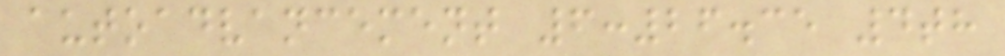autoadvancement 6:26.35 4th
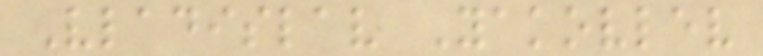Vladislav Yakovlev
